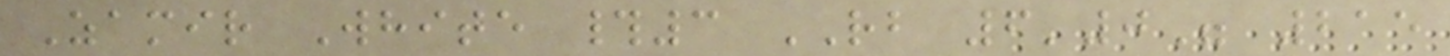Zamir White #3 RB 6'0" 215
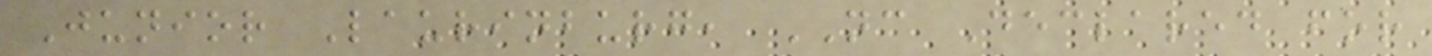Junior Laurinburg, NC Declared for
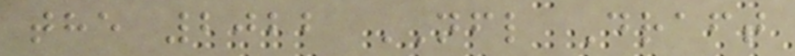the 2022 NFL Draft
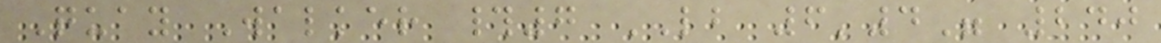Quay Walker #7 LB 6'4" 240
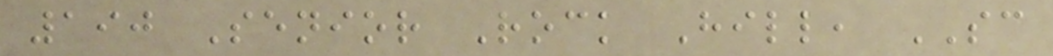190 Senior Rock Hill, SC
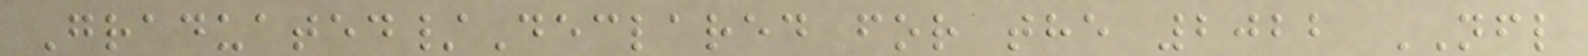Graduated/Declared for the 2022 NFL
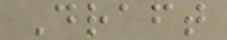Draft
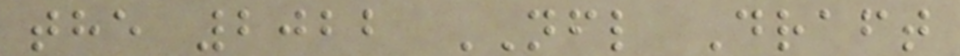the 2022 NFL Draft
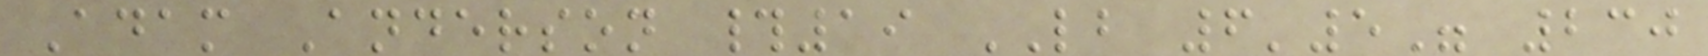Adam Anderson #19 LB 6'5" 230
